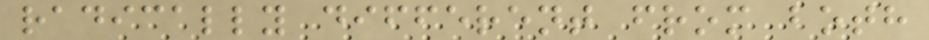radically different from both
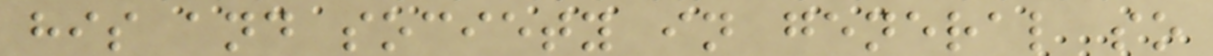his and society in general so
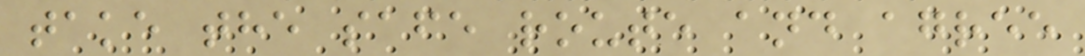take the safe route and agree
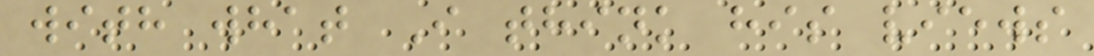with what I think his views
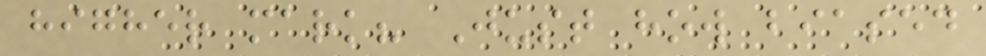higher mark? Just how biased
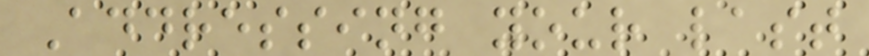Addressing your last
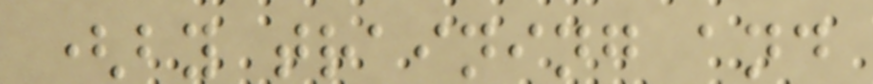(by training and
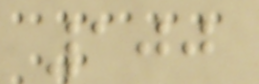100
